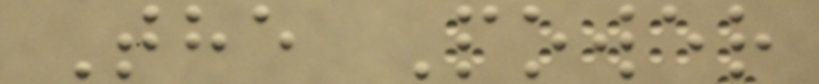The Power
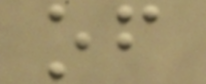of
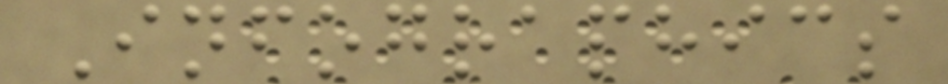Infographics
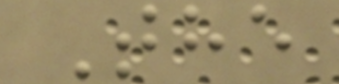The
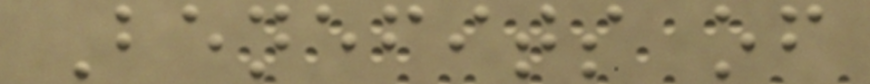Benefits of
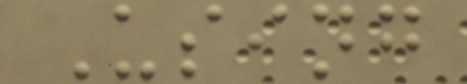Using
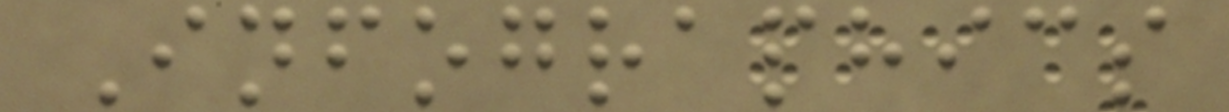Infographics
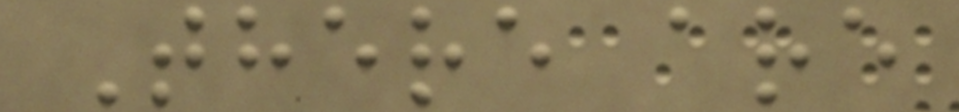There are
